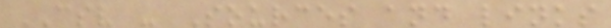CSV - Sources and links
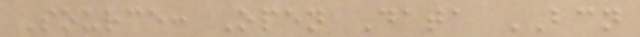Source: Open Data BCN
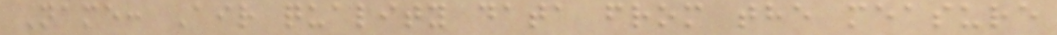Name: Air quality data from the measure
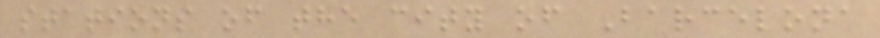stations of the city of Barcelona
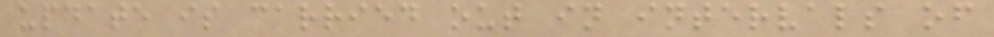update is carried out in intervals of
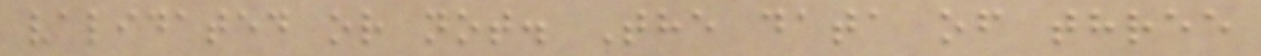validated or not. The data of three
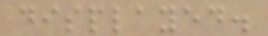displayed.
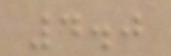4.0
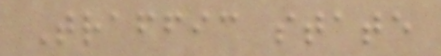Traffic state
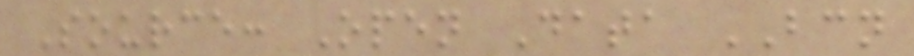Source: Open Data BCN
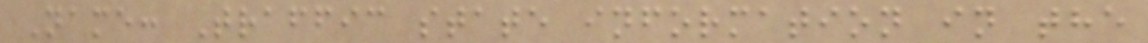Name: Traffic state information in the
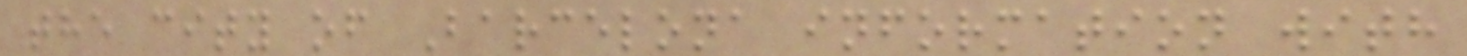the city of Barcelona information with
